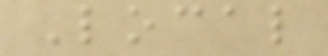Local
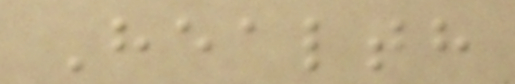Health
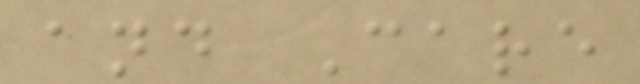and Care
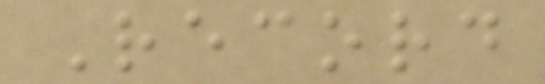Record
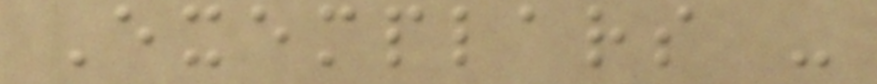Exemplars -
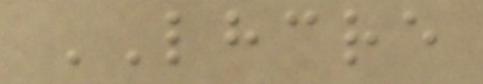LHCRE
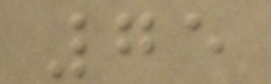75
